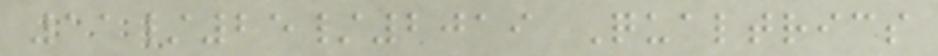11/25/2019 Qualtrics
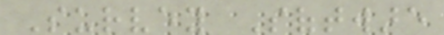Survey Software
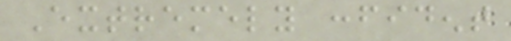Extremely confident
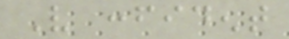Very confident
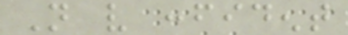Not very confident
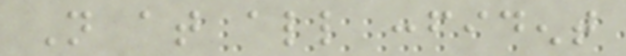Not at all confident
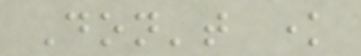Don't know
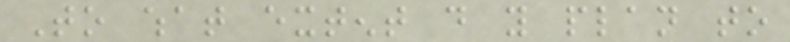To what extent do you plan to
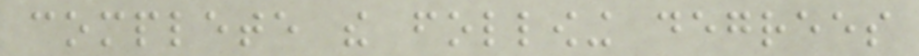complete the following degrees
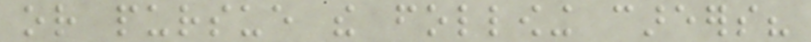or pursue the following careers?
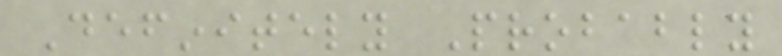Definitely Probably
